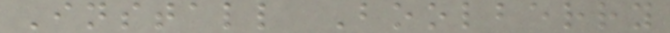Install Boolberry
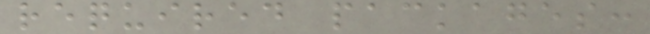required packages:
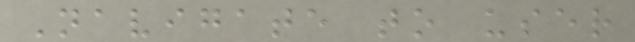Navigate to user
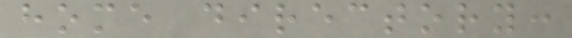home directory:
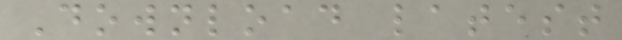Download latest
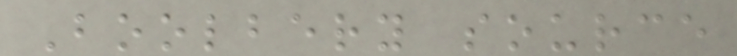Boolbery source
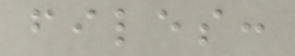files:
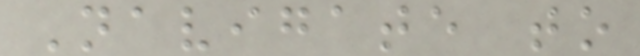Navigate to
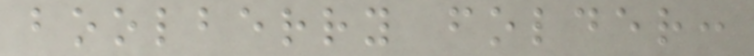boolberry folder:
